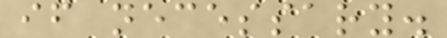if necessary.
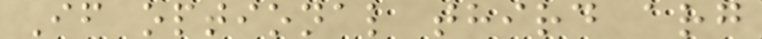If optional third arg
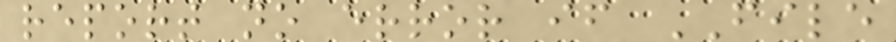report no error if FILE
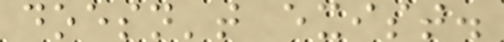doesn't exist.
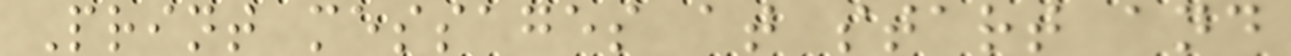Print messages at start and
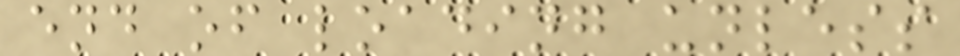end of loading unless
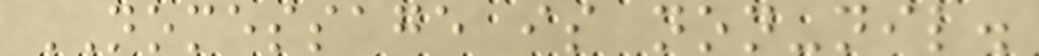NOMESSAGE is non-nil.
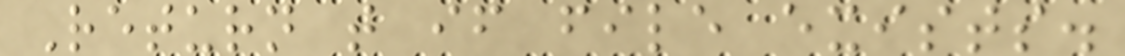Return t if file exists.
